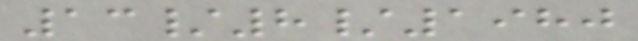13/8/1980
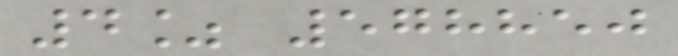4% 578850
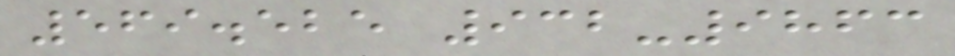569.525 932-9863
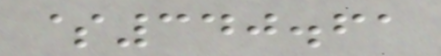$340.61
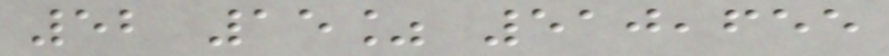52 15% 510,655
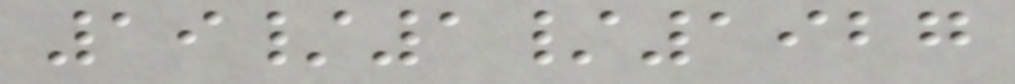19/1/1927
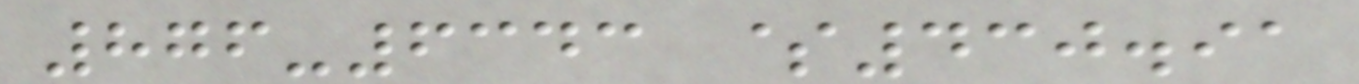876-6343 $430.91
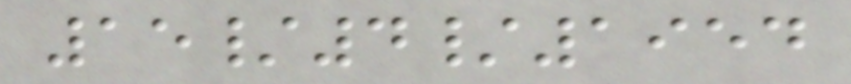15/4/1954
